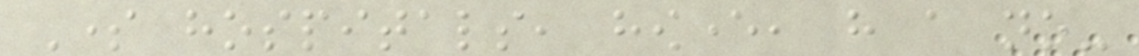Some hospitals, however, have a no-
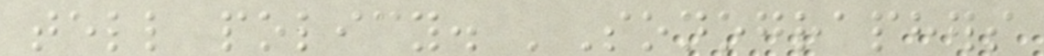tell policy. 'Sonographers
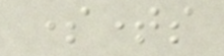sometimes
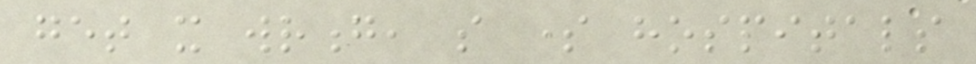get it wrong, so some hospitals
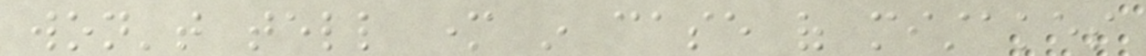won't tell mother in case of mistakes
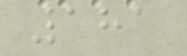181
